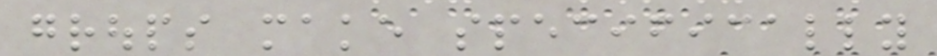groups make specifically
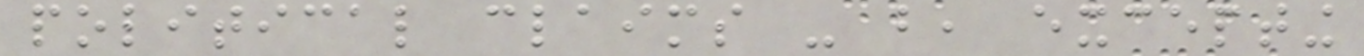political claims - but, excepting
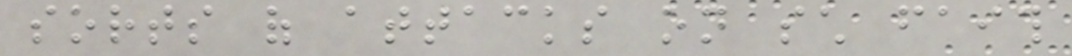sorts of attacks on such faith
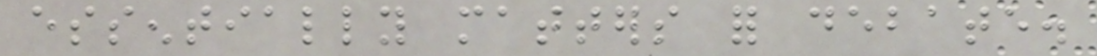essentially matters for debate.
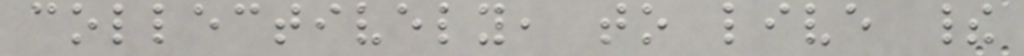collectively, to live their
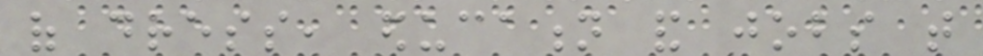of dress, education and jobs that
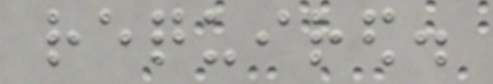required.
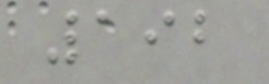192
